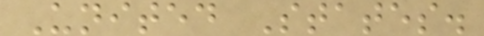United States.
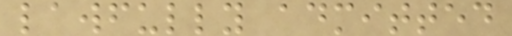lawfully admitted
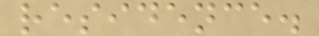residence.
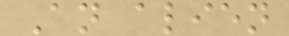An alien
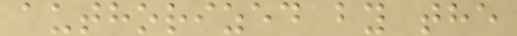authorized by the
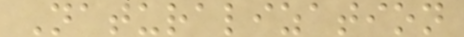Naturalization
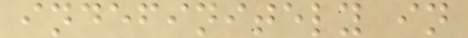indefinitely in
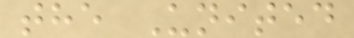the United
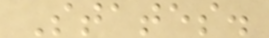States.
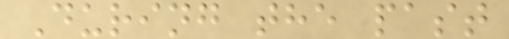During the past
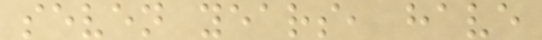seven years, have
